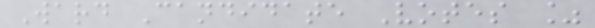Ward Candidate Votes %
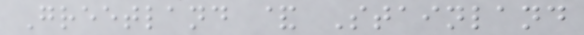Greetland & Stainland
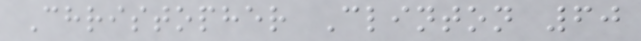Christopher Clinton 60
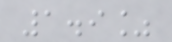1.9%
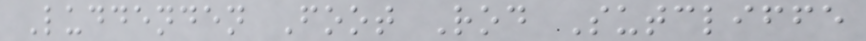Luddenden Foot Rod Sutcliffe
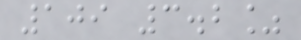109 3.2%
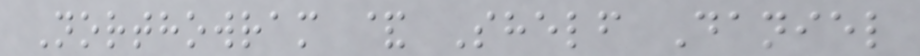Northowram & Shelf Daniel
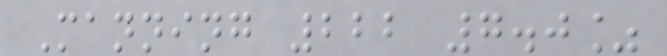Manning 222 7.0%
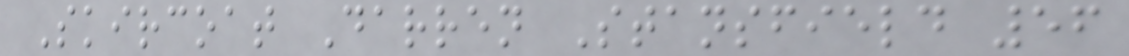Skircoat Darren Stansfield 56
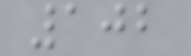102
